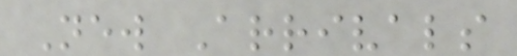New Arrivals
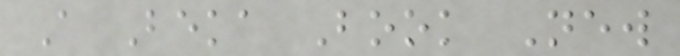A Beka Book New
